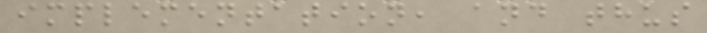implementation, and thus
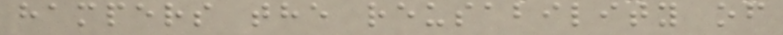hampers the reusability of
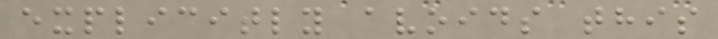explicitly avoids this
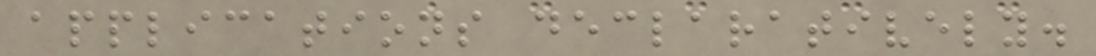applications declaratively.
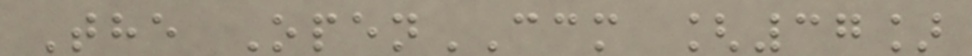The OpenCCM [37]
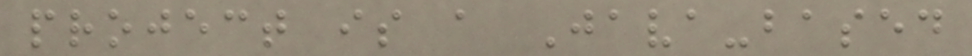project is a Java-based
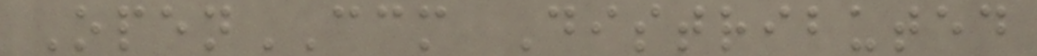OpenCCM Distributed
